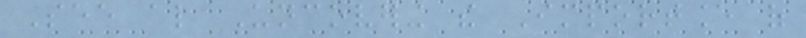See also Uncovering the Importance of
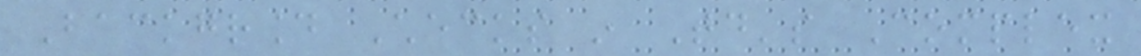Background Checks in Today's Complex
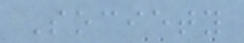Society
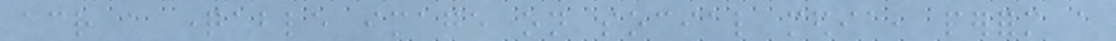across a questionable image on social media, perform a
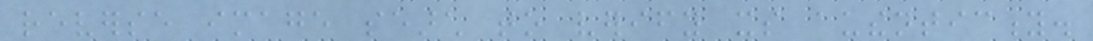reverse image search to verify its authenticity.
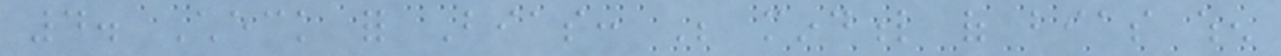4. Check for Bias: Be mindful of bias when
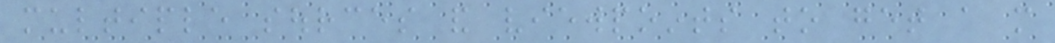multiple sources and viewpoints to get a more
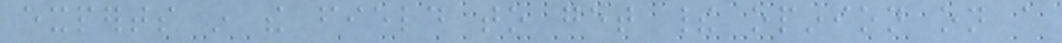experts in the field to get their opinion on a
